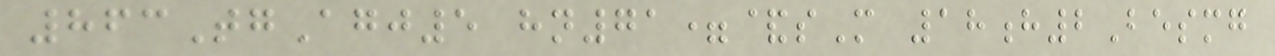863TgAgj5 hn71=&sM 18h2Besmg
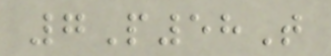7P58T
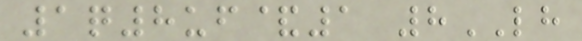1q8uf&1 8LH
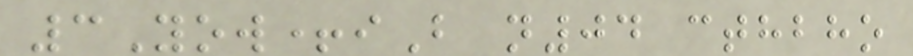3Yow+iB n04 cthbho
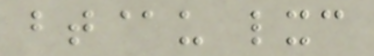bt@u lxc
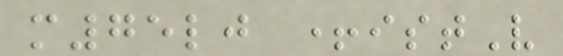m75lj +istV
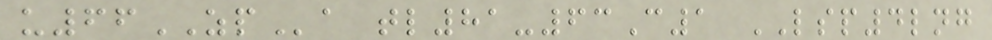u66ZPa tl81-63C1 LSP4lng
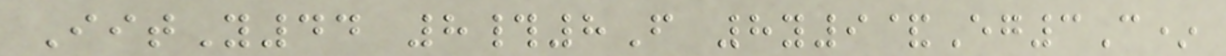IitY44 8#8F 8y9&Eg3C*
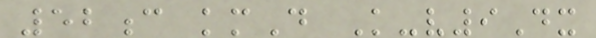52c kmD K-v9Dx
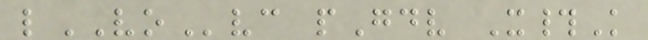lVOvc pGdv X#K
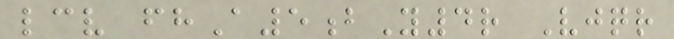lcv fhA5bY4r Vjqr
